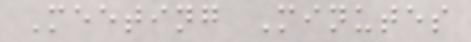Meeting Minutes
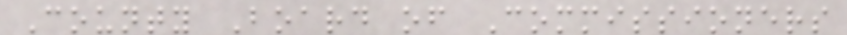County Board of Commissioners
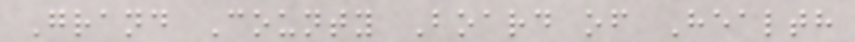Grand County Board of Health
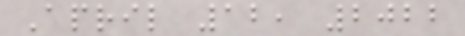April 12, 2022
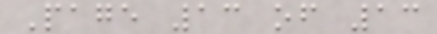Page 13 of 13
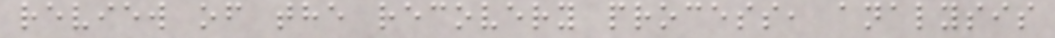review of the recovery process, analysis
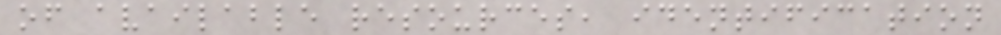of available resources, identification
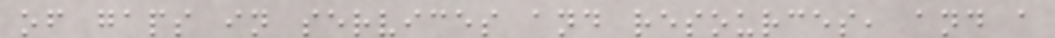of gaps in services and resources, and a
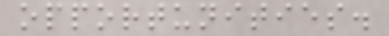opportunities.
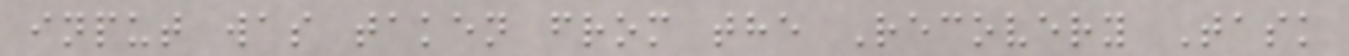input was taken from the Recovery Task
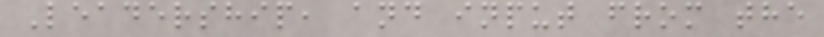Leadership, and input from the
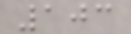103
